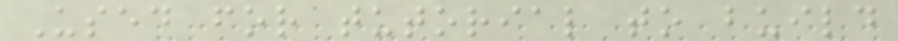Used for tutorial to build
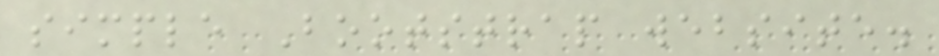simple Bootstrap website.
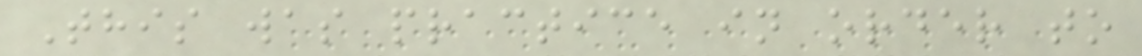This was practice in order to
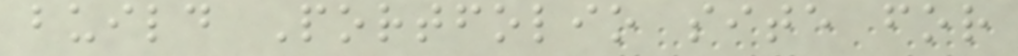build Portfolio site for
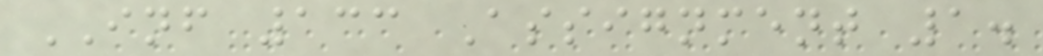INF 133 Assignment 1.
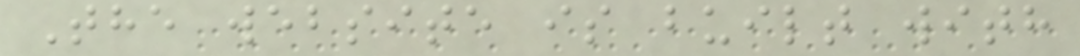The website is built with
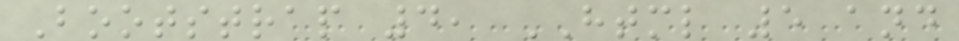Bootstrap 4, HTML 5 and
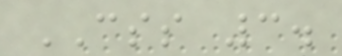CSS 3.
